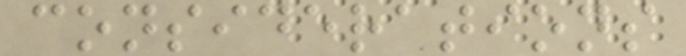considerations
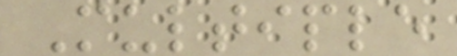Multiple
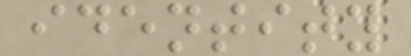identity
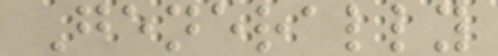Generally
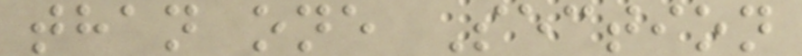than one Section
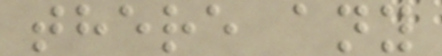there any
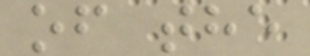of the
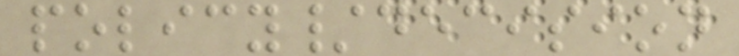policy/decision
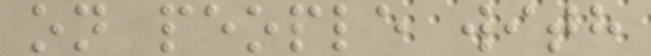on people with
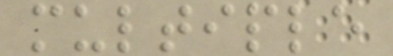multiple
